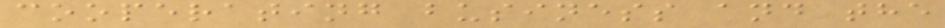cooperating business and the
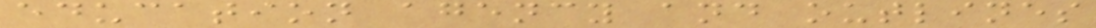education agency and outlines
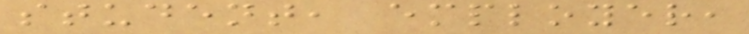student, employer,
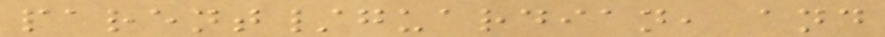parent/guardian, and
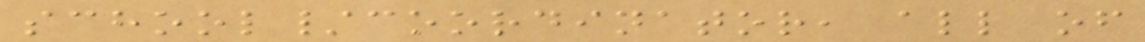school/coordinator, all of
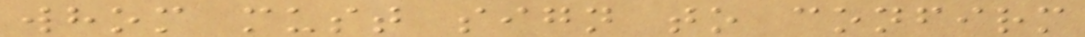whom must sign to confirm
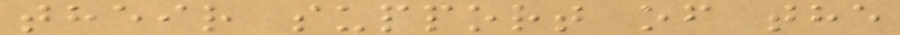their support of the
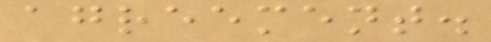agreement.
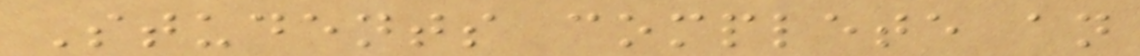Students complete an
